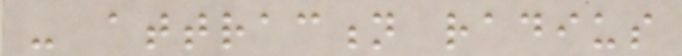- attraction radius
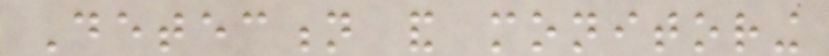Detection and monitoring
